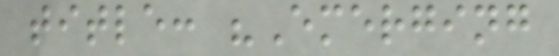title: "Emerging
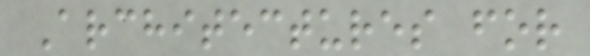Architectures for
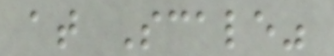at Scale"
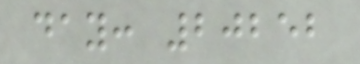day: 20252
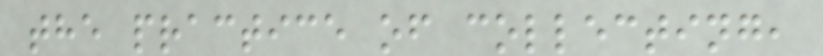the practice of collecting,
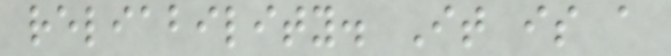reliability. It is a
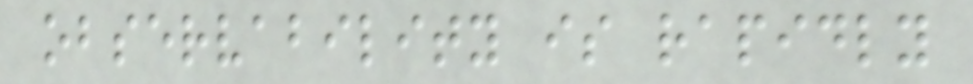observability is rapidly
